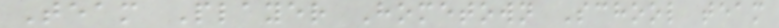Team Player Hometown School team
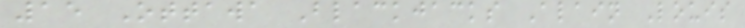15 Ottawa Blackjacks Alain Louis
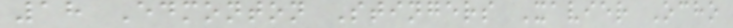18 Edmonton Stingers Xavier Ocho
